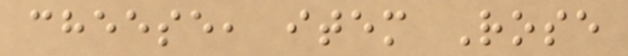cheese, item Rose
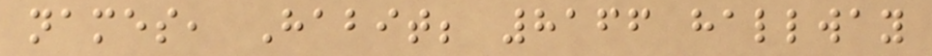names, Habit; 8166 hallway
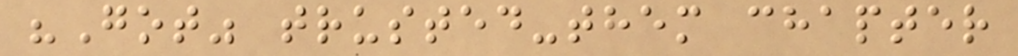"Got" trusted-them chapter
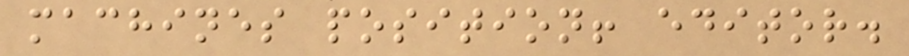machines position! editor.
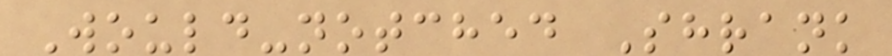Would-notched Shrank
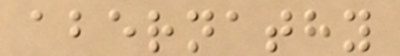abernathy
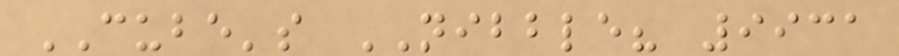CUBE's NIBBLE? 9931
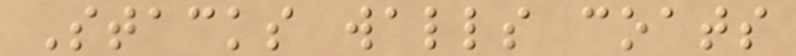Stacks walls coats
